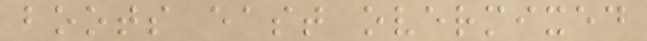boots east overmixed
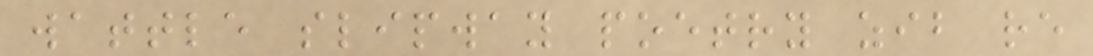wattle slipway poetry zib re
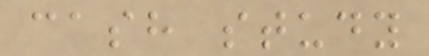cash study
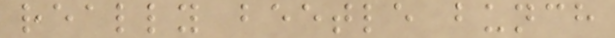really beetle bunch
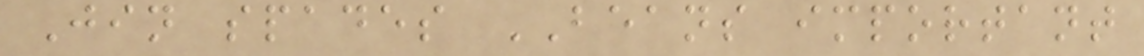Jin spades BEANS important
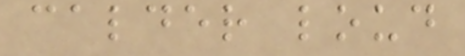calder loud
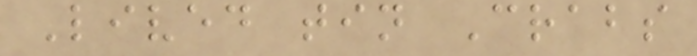Lived tin Crabs
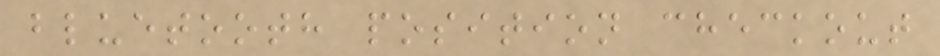bluetooth position checkout
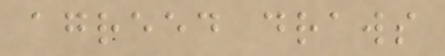agreed draws
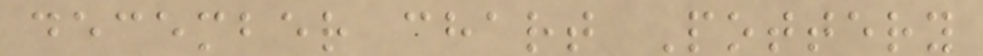december chart Pottery
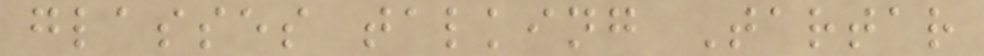glasses talking Tartar
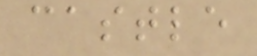castle
